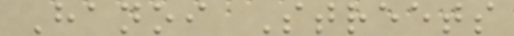Hanoi Streets
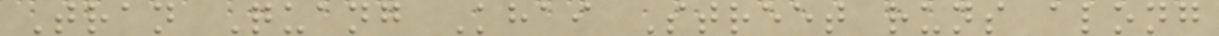Tran Quang Khai Street runs along
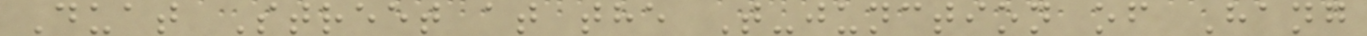Duat Street at the T-junction of Hang
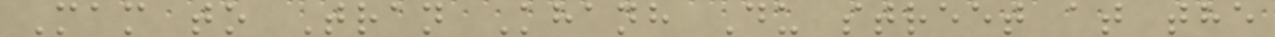Mam to Tran Khanh Du street at the
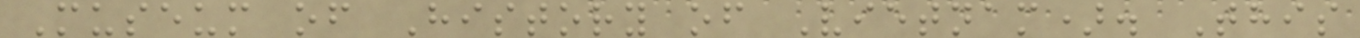Museum of History of Vietnam). This
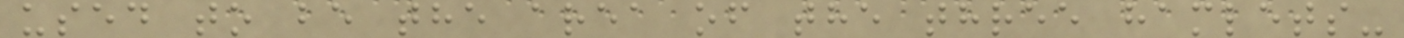used to be the area of the three hamlets-
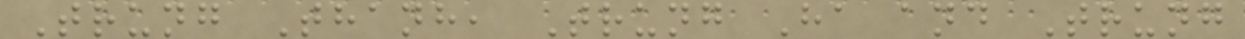Trung Thanh, Trung Ha and Trung
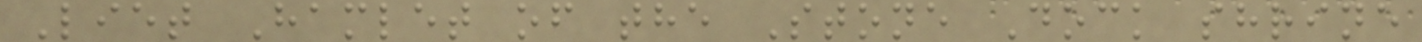Liet Hamlet of the Stone Dock shrine
